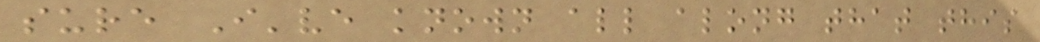sure I've known all along that this
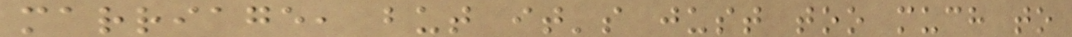marriage, but it's just too much to
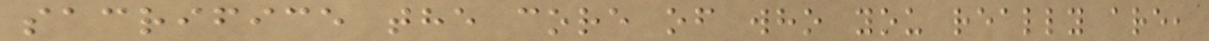sacrifice the core of who you really are,
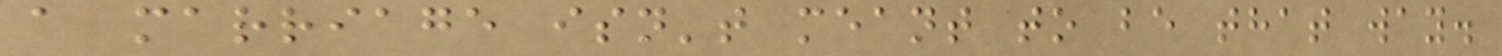a marriage isn't meant to be that way.
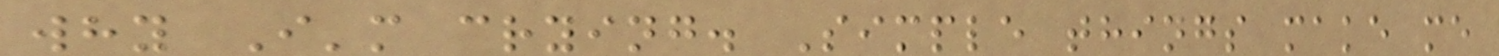why I'm crying. Simple things make me
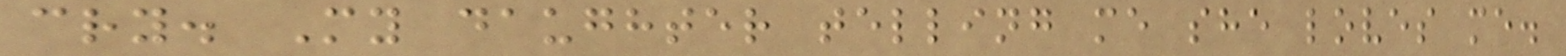cry. My daughter telling me she loves me.
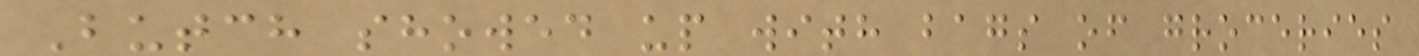Butch showed up with bags of groceries
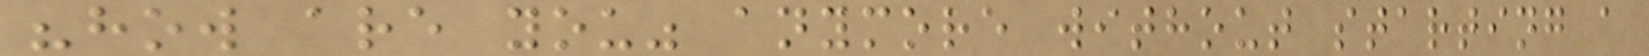"how are you" anymore without starting a
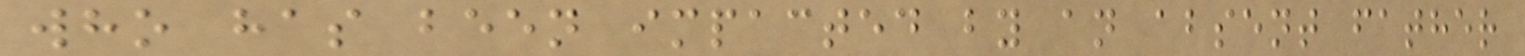who has been impacted by an absent father
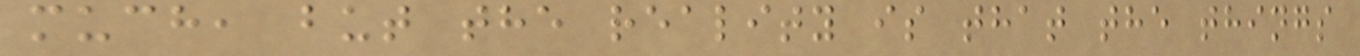much, but the reality is that the things
